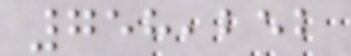758,252
